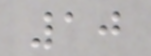10
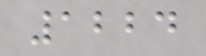1224
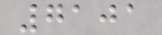7101
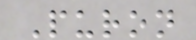Puron
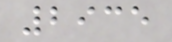2935
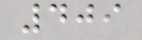409
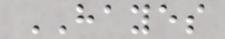HAYES
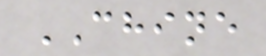CHINE
